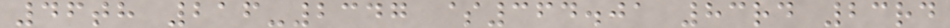46th 216-2347 $364.01 83rd 23rd
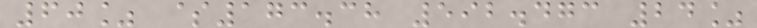60% $173.38 592.473 24%
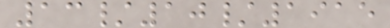13/10/1915
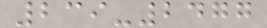239-2477
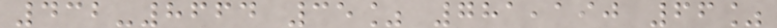432-8664 35% 781,190 66%
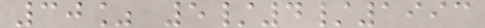30% 5/4/1993
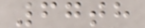67th
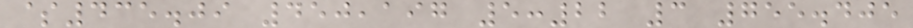$435.09 450,197 5:22 3 755.405
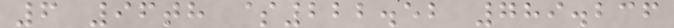6 96th $222.52 789.236
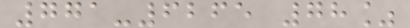771-6265 78%
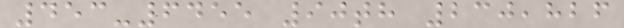453-6455 90th 230,826
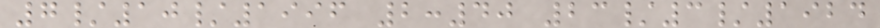7/10/1996 2:40 23/3/1924
